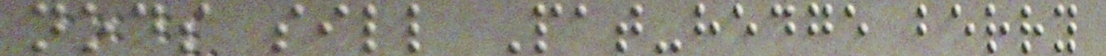nods sill Pat-hedge berry
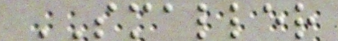SMALLER
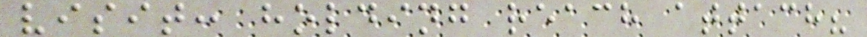visit: holding reach attach?
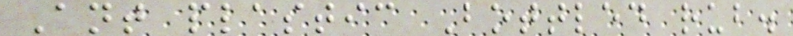Ant plastic Bottled rub.
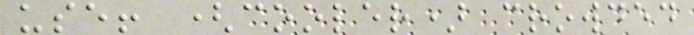use! (cooler) crowded
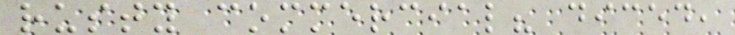rusty commercial? diced,
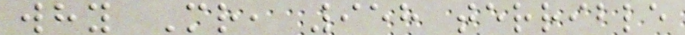why Mr, 958 terrible
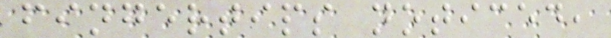fingertips noticed,
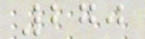270
